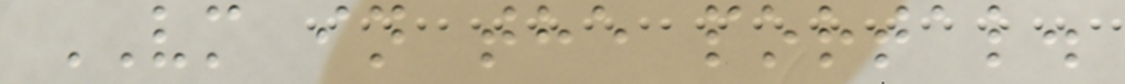VM in the portal.
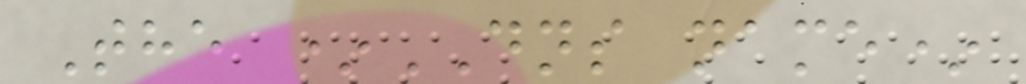The *DNS name*
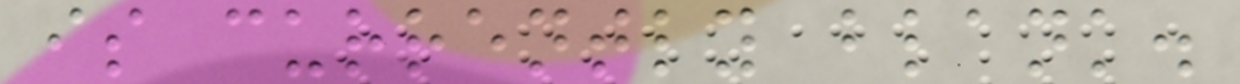is currently blank.
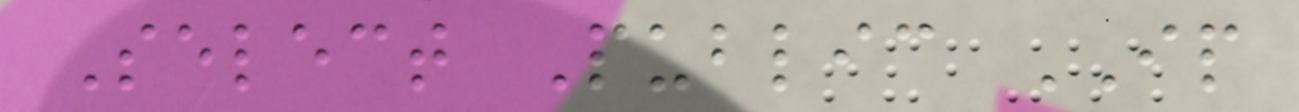Select Public IP
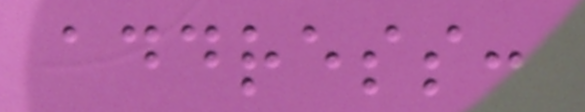address:
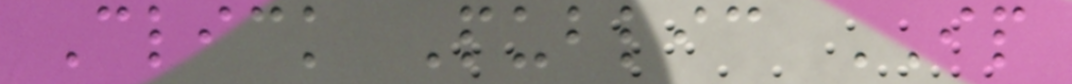Click Public IP
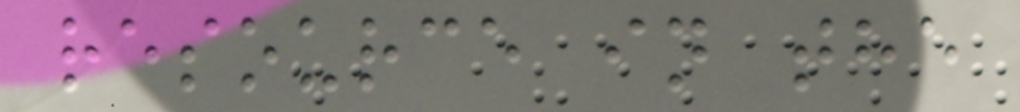resource in the
